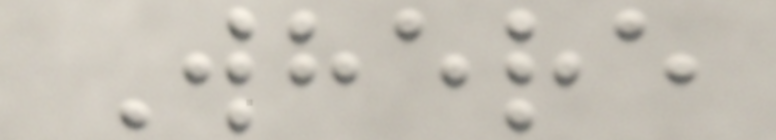Where
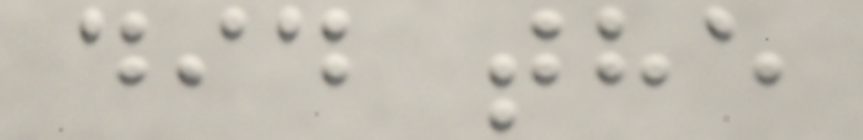did the
